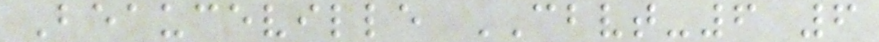Beauceville CBVT-6 6
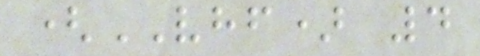(VHF) 4
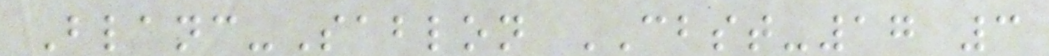Blanc-Sablon CBST-17 3
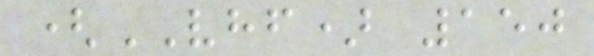(VHF) 150
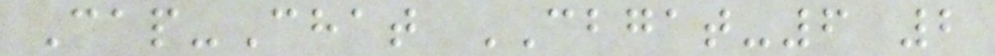Cap-Chat CBGAT-6 2
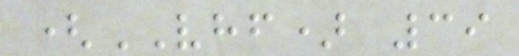(VHF) 39
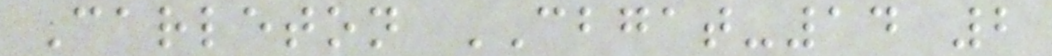Carleton CBGAT-14 2
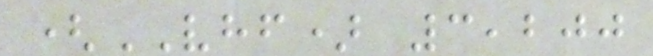(VHF) 3,200
